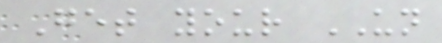Get your UN
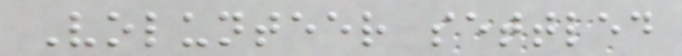Volunteer settled
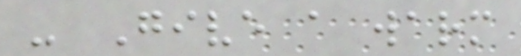- Give a warm
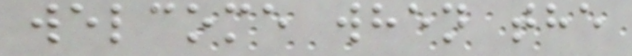welcome when the
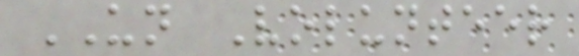UN Volunteer
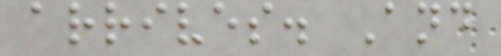arrives. And
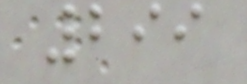299
